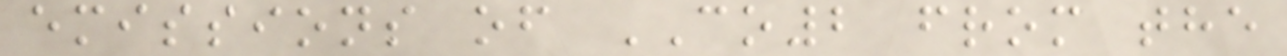emissions of CO2 from the
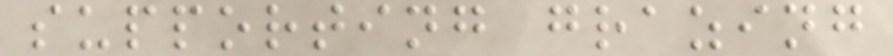supporting grazing
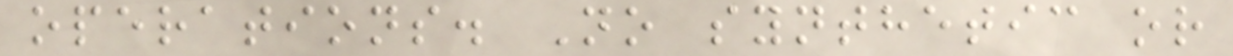operations. No synthetic or
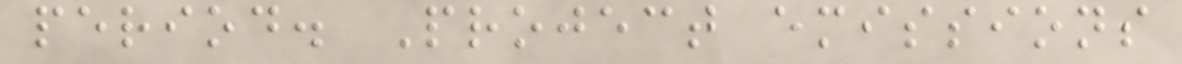period. Project emissions
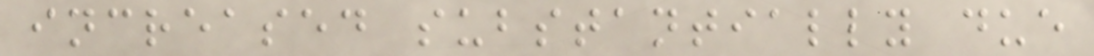increased substantially due
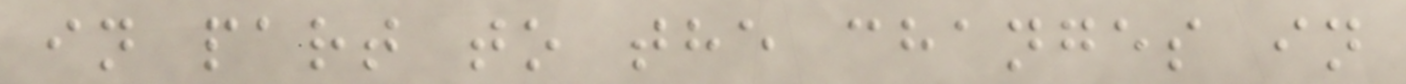in part to the changes in
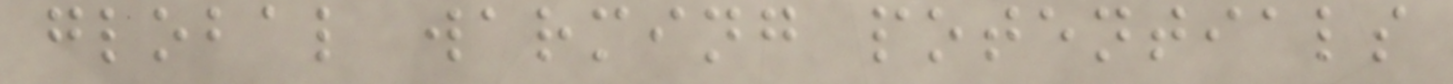global warming potentials
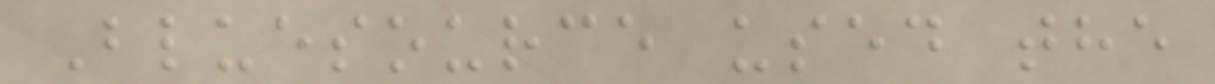Bluesource used the
